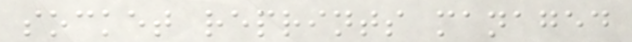socket reprints managed
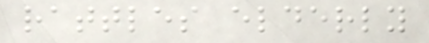rattles elderly
